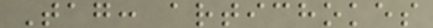Tag: artichokes
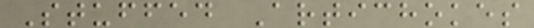Stuffed Artichokes
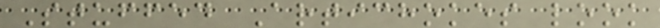Stuffed Artichokes look
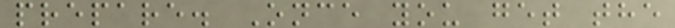prepare. Once you get the
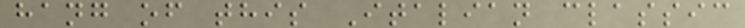hang of this Italian classic
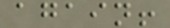again!
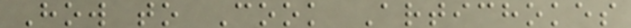How to Cook Artichokes
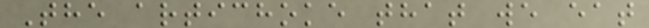The artichoke that we eat
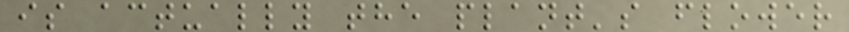is actually the plant's flower
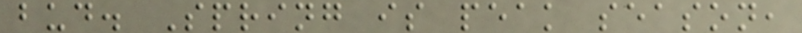bud. Spring is peak season,
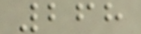268
